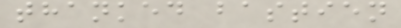thanked bastien
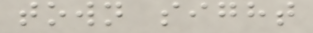town sight
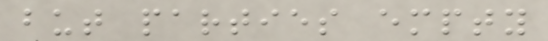but parties empty
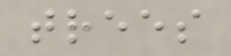trees
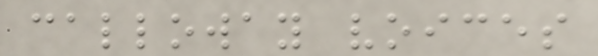calloway voices
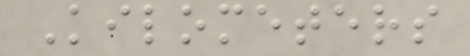Kilometers
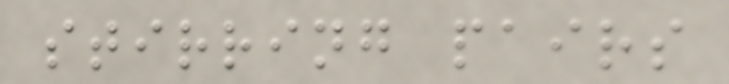stirring pairs
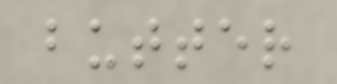butter
